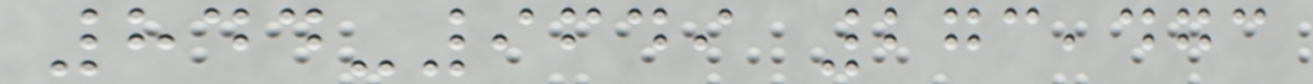844-9649 273,473
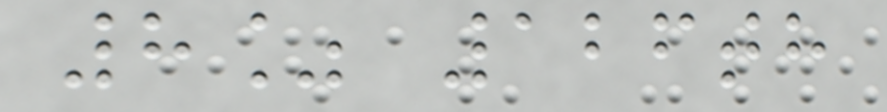8% 126th
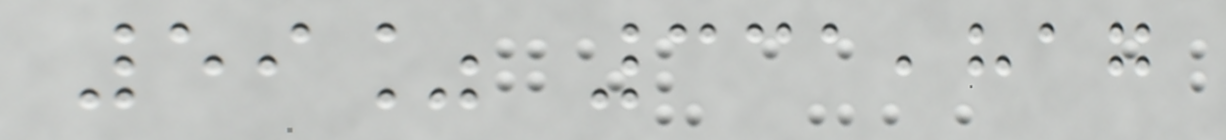59% 331,817
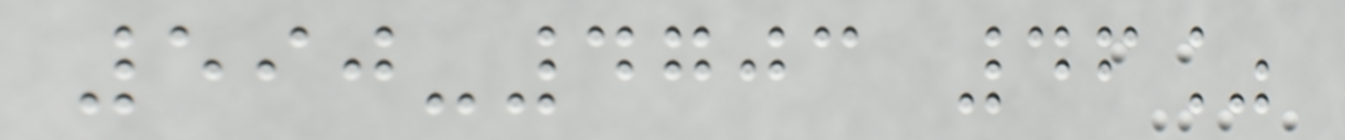590-4703 46%
